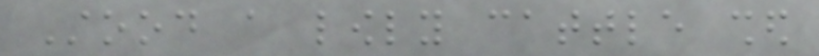Stood a lowly cattle shed
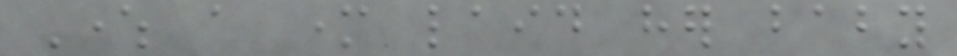Where a mother laid her baby
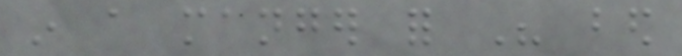in a manger for His bed
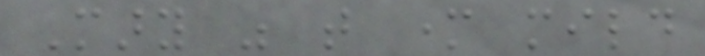Mary was that mother mild
